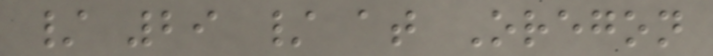/ 29 / at Oregon
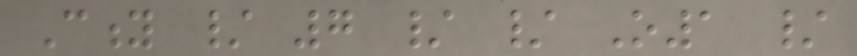City / 7 / / O1 /
